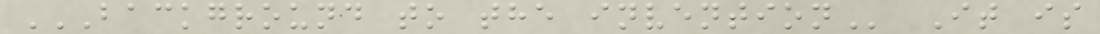BACKGROUND TO THE INVENTION It is
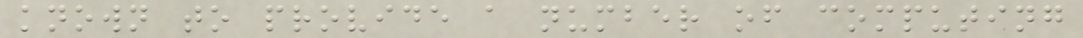known to provide a number of computing
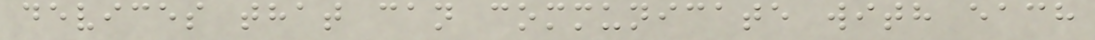devices that can communicate with each
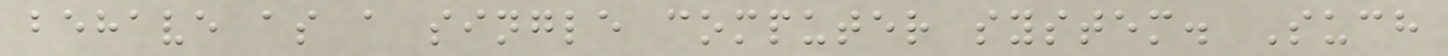behave as a single computer system. Such
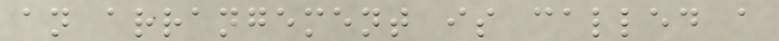an arrangement is called a
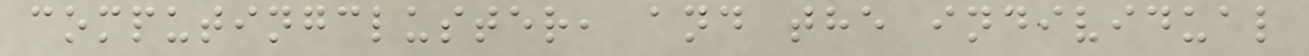computingcluster, and the individual
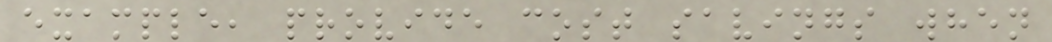example, provide cost savings when
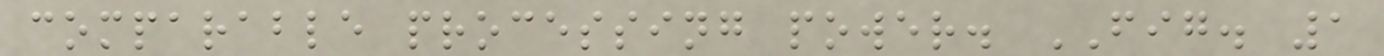comparable processing power. FIG. 1
